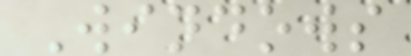Windows
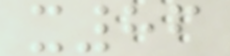x86
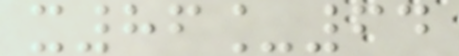x86_64
